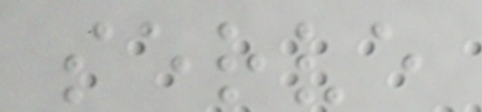serve
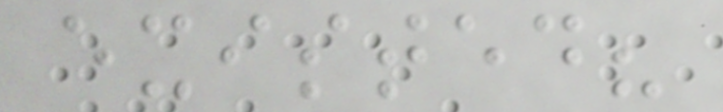existed?
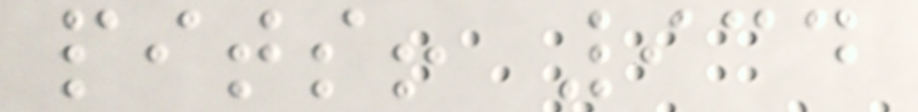pits! 934
